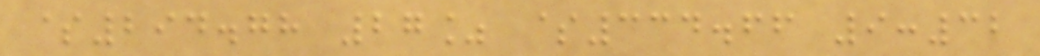$294.78 27% $334.66 9:32
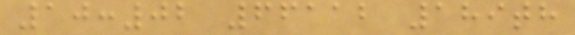10:02 66112 189th
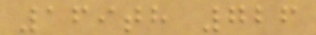169th 726
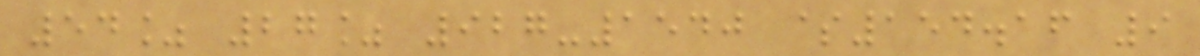54% 27% 927-1540 $154.16 9
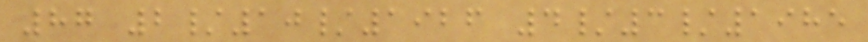87 2/10/1926 4/3/1985
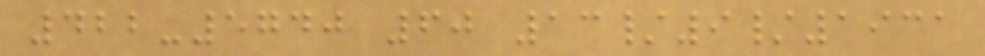422-5740 60 13/9/1931
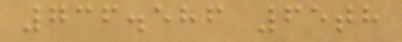736.586 65th
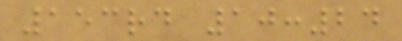153rd 10:24
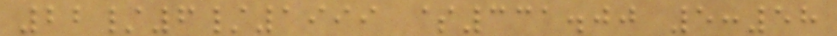22/6/1999 $331.00 5:58
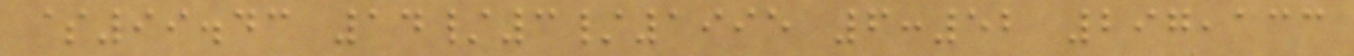$99.43 14/3/1995 6:52 297,133
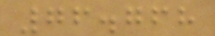76.768
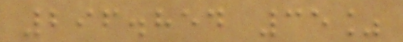296.854 35%
